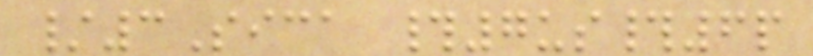/3Sica #7us#6p
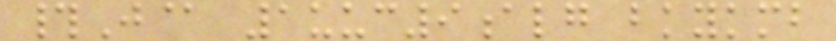#J@ 1uuc9alg bkykmb
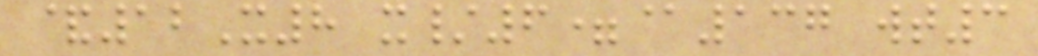&12X8 x/6=@137 wt3
